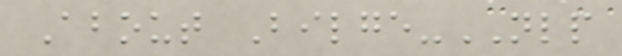About Bilge-NLP
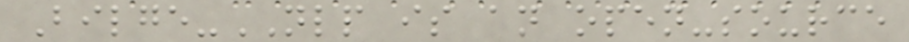Bilge-NLP is an open-source
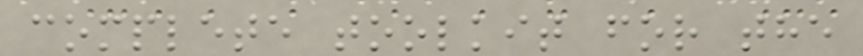complete toolkit for the
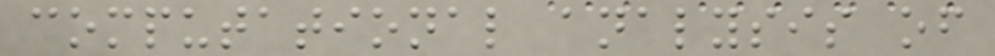computational analysis of
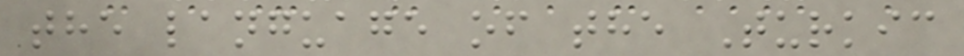the language of the Turkic
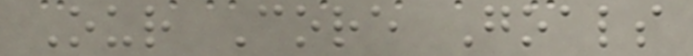Our Core Goals
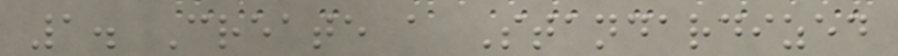1. Create a Standardized
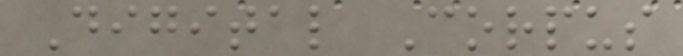Digital Corpus
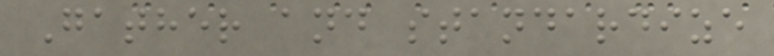Gather and standardize
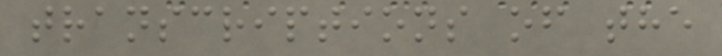transcriptions of the
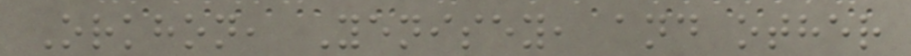Orkhon, Yenisey, and other
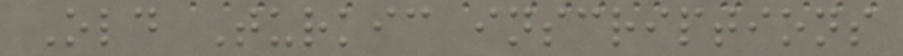Old Turkic inscriptions
